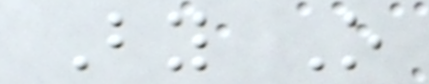By O
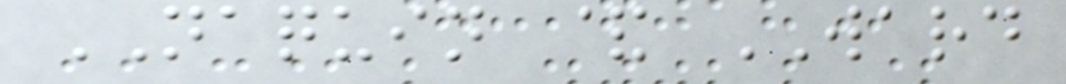NAQUIN & WARD
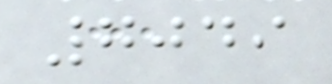7049
